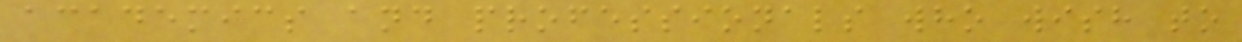academics and professionals who wish to
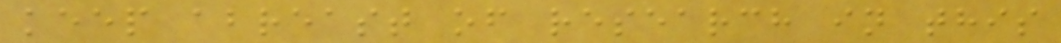keep abreast of research in this
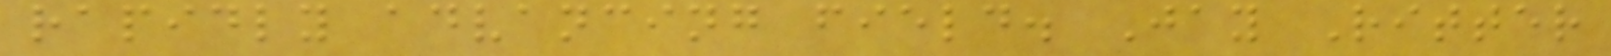rapidly advancing field. Jay Ritter
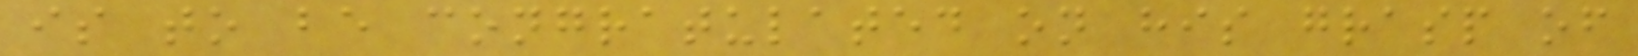is to be congratulated on his grasp of
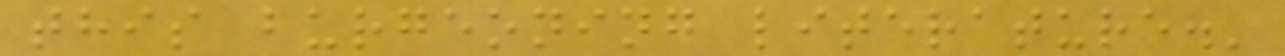this burgeoning literature.'
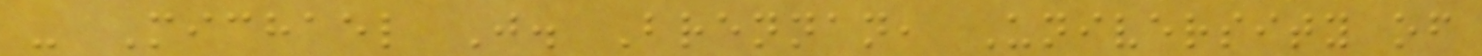- Michael J. Brennan, University of
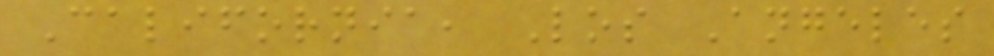California, Los Angeles
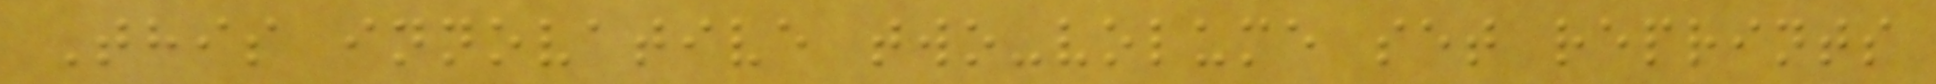This innovative two-volume set reprints
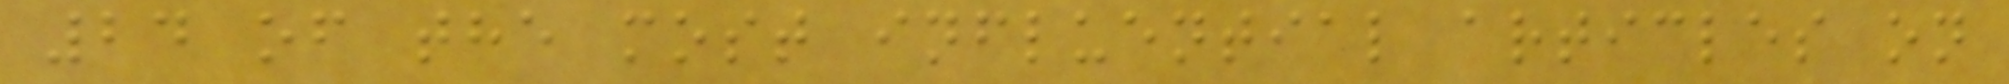24 of the most influential articles on
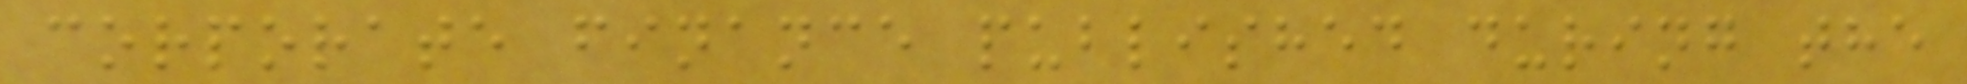corporate finance published during the
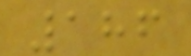186
